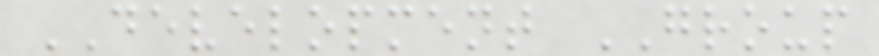DEVELOPMENT GROUP
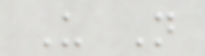U N
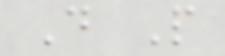D P
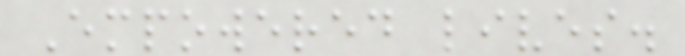Empowered lives.
